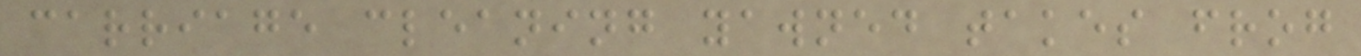carriage cleaning yawned takes frog
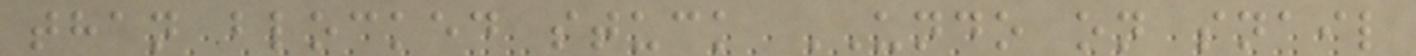than blocked stuck UNDO on snail
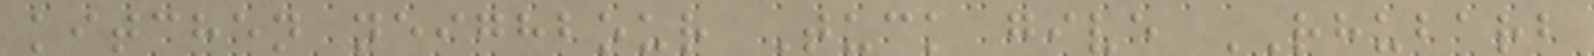kitchen neighbour Tuck give RHUBARB
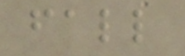fall
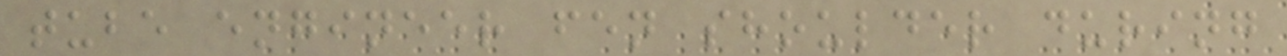tube engineer fen shoulder during
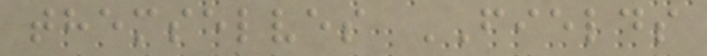themselves FIELDS
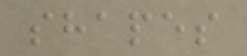shapes
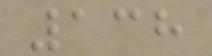138
